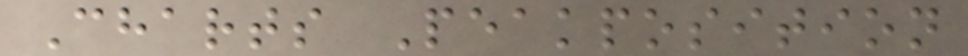Charts Peakposition
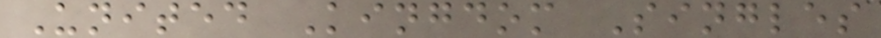United Kingdom Singles
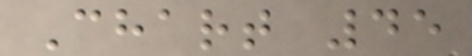Chart 45
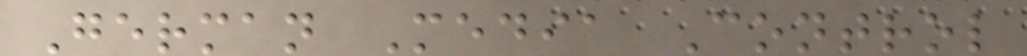German Media Control
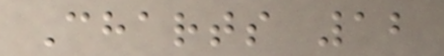Charts 12
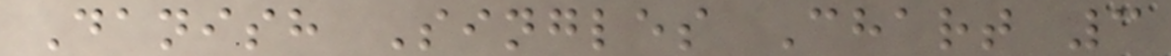Danish Singles Chart 3
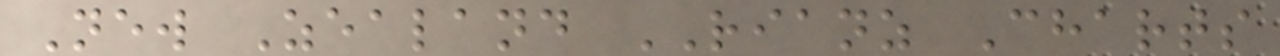New Zealand RIANZ Charts
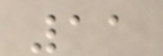11
